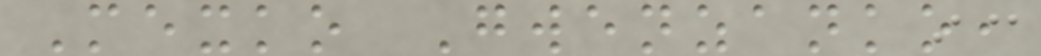Mexko Gwenzanko,
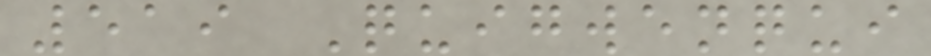519 Quigwenqui
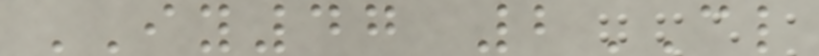IY47 2CL
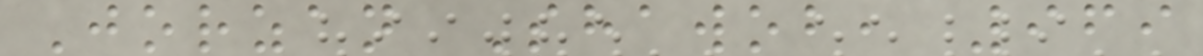Jorzan Shawob, 969
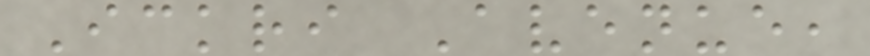Ickri Avenue,
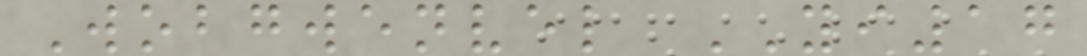Wobgwenvel YI17
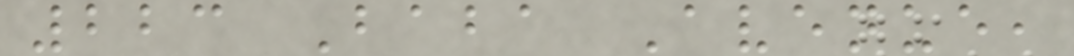223 Baba Avenue,
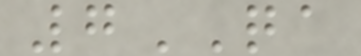7QA
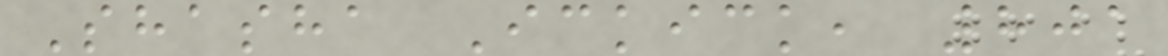Shasha Ickick, 801
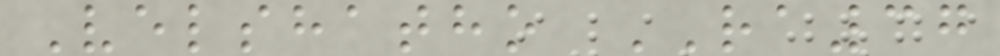Velshatho RA37
